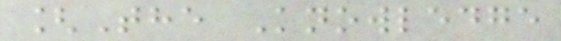[The Knowledge
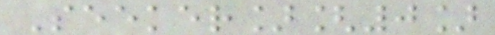Seeker][0]
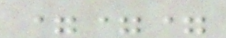===
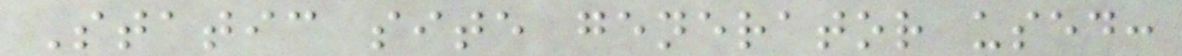Static site generator used:
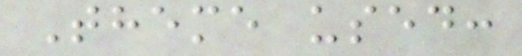Theme used:
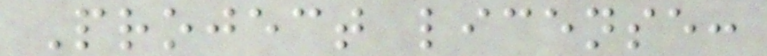Project license:
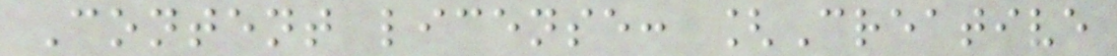Content license: [Creative
